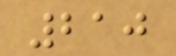210
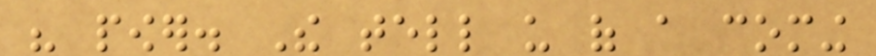his power. The tell us of a coming
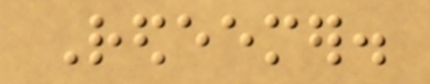Redeemer.
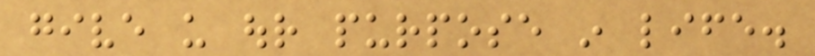give us our purpose in life.
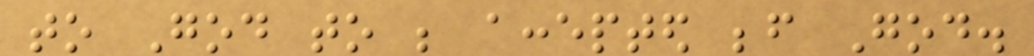to God to be accepted before God.
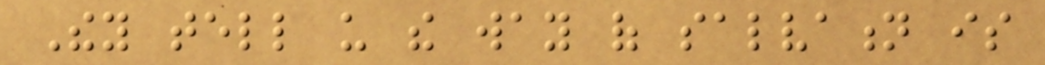They tell us the way of salvation is
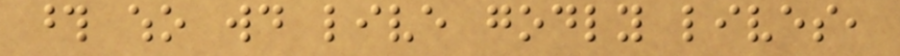those who would live godly lives,
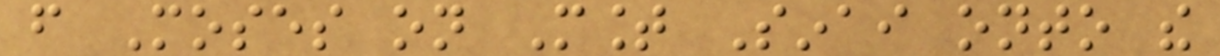from Moses on Mount Sinai onto the
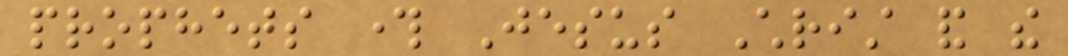prophets through Jesus Christ and the
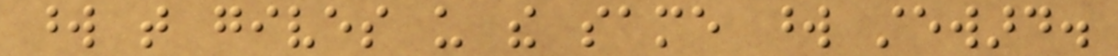word that gives us the same word steward.
